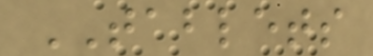TABLETS
